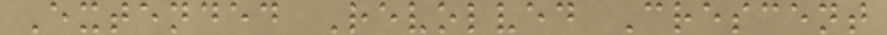Extended Revolved Crescent
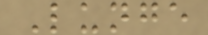Lunge
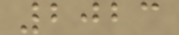2023
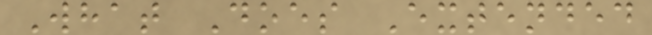What Does Extended
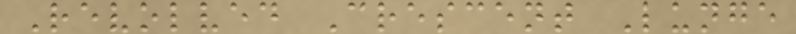Revolved Crescent Lunge
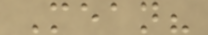Mean?
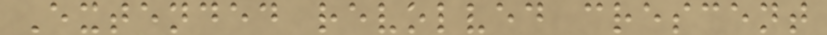Extended revolved crescent
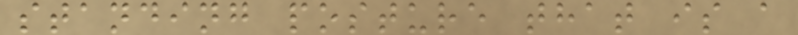standing posture that is a
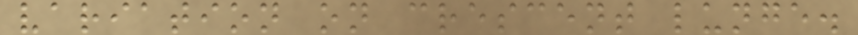variation on crescent lunge.
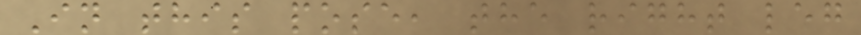In this pose, the right leg
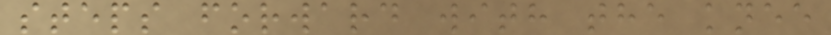steps forward with the knee
